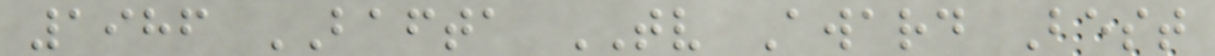1986 BAFTA TV Award Best
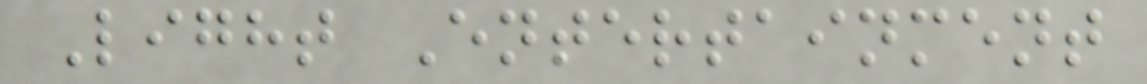Light Entertainment
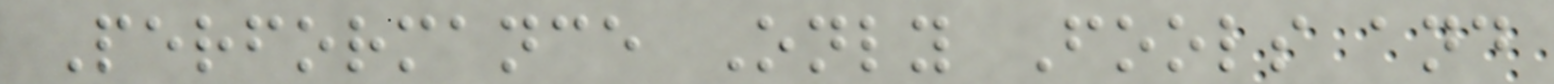Performance Only Fools and
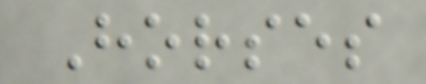Horses
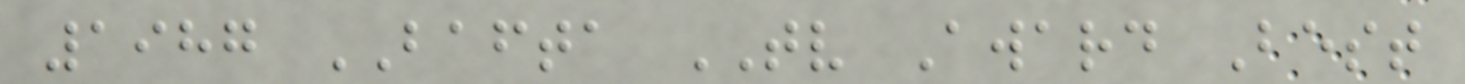1987 BAFTA TV Award Best
